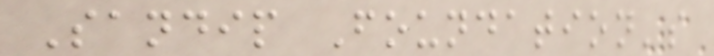Sandip Foundation's
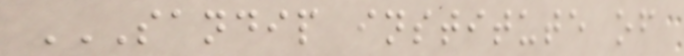SANDIP INSTITUTE OF
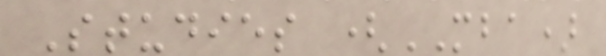Studies (MBA)
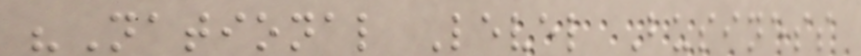"National Level Business
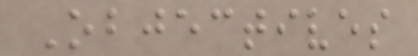Objectives
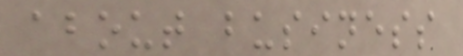about business
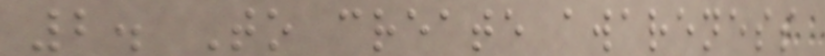2. To create awareness
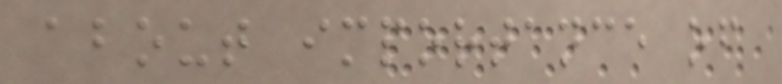about importance of
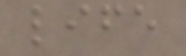life
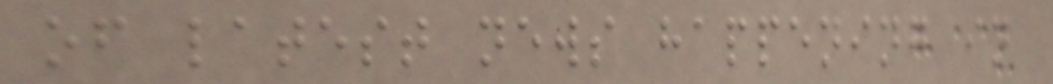of latest news happening in
